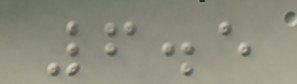6.5
